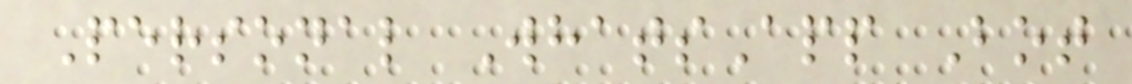Personal WhatsApp Bot
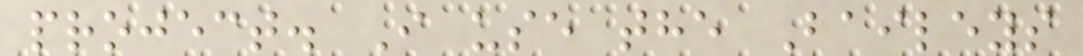project. I use the Baileys
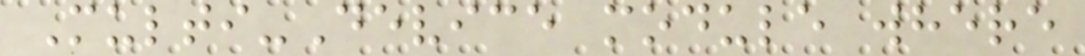Multi-Device module where
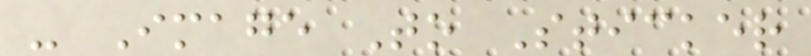- Image To Sticker
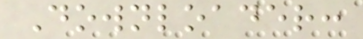Downloader:
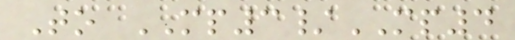To MP3/MP4
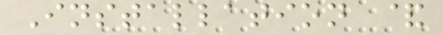Installation &
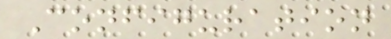Configuration
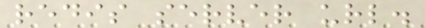redis server url.
